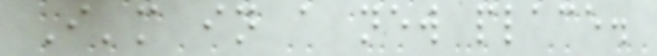I'm in a new place.
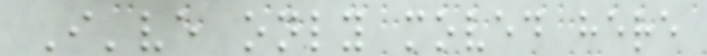I've only moved here
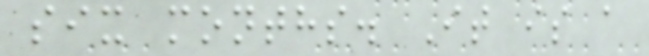six months. It is a
